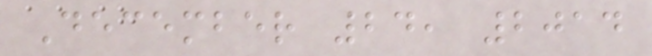December 24, 2014
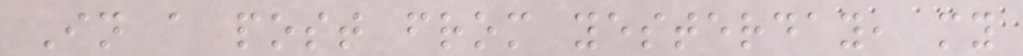In a post from yesterday, my
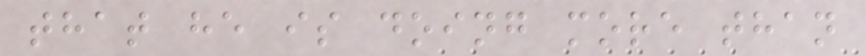that he is doing more than
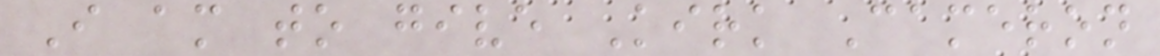I am to give Kirk Cameron
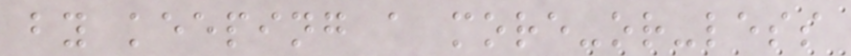by keeping a more-or-less
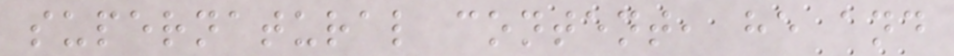supernatural content, he and
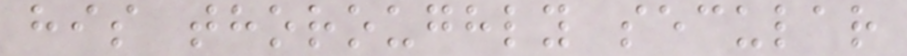his thoroughly secular
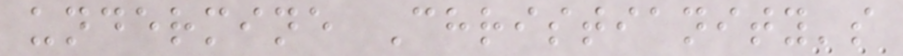undermine Christianity's
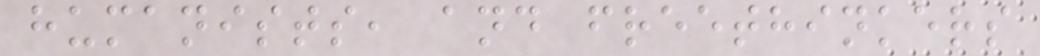humanists, and freethinkers
